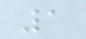1
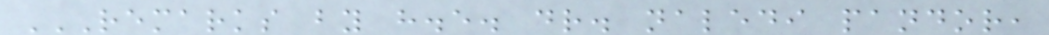REMARKS BY H.E. DR. NALEDI PANDOR,
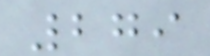279
